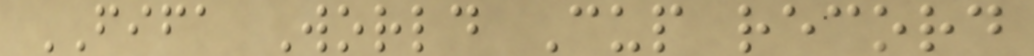FIFA World Cup record
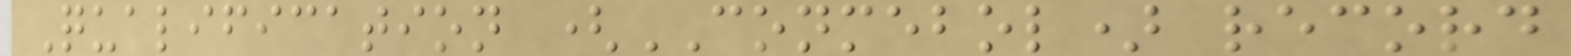Qualification (CONMEBOL) record
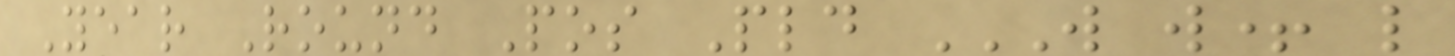Year Round Pos Pld W W+ L
